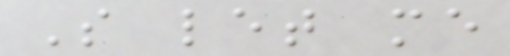So let me
